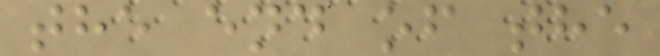the end of the
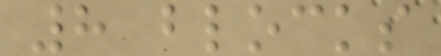8 blocks
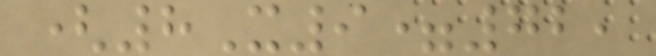(8X9=72,
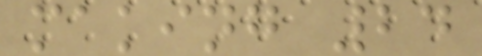making 24
